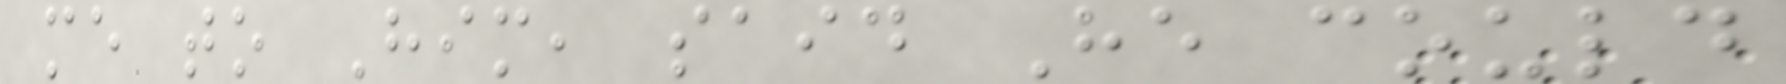me to Him, said He could
